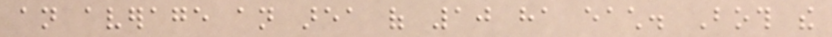an average an area of 10 ha each. Both the
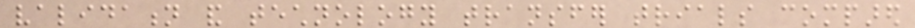validation and technology transfer trials compared
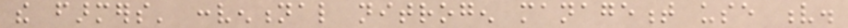the farmers' conventional nitrogen management use v.
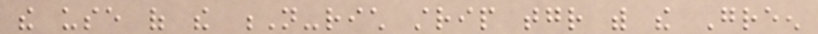the use of the N-rich strip together with the Green
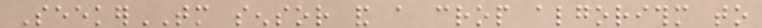SeekerTM sensor and a crop algorithm to
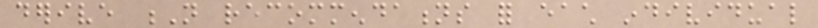derive N recommendations for each individual
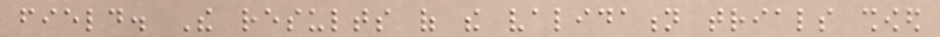field. The results of the validation trials showed
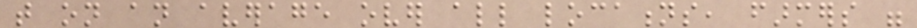that on an average over all locations, farmers were
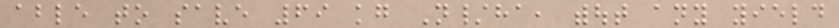able to save 69 kg N/ha, without any yield
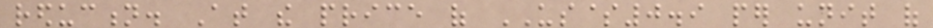reduction. At the price of US$0.9 per unit of
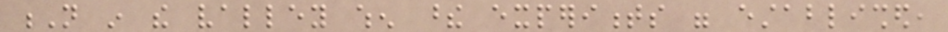N in the valley when these experiments were established,
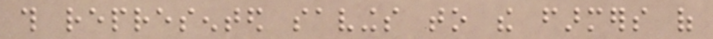this represented savings to the farmers of
